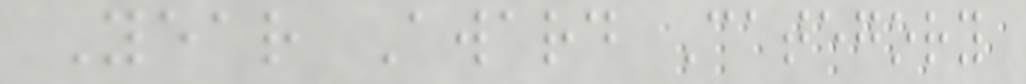Year Award Category
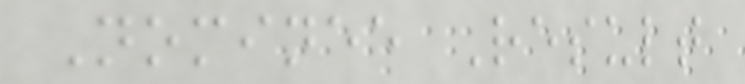Nominee Result
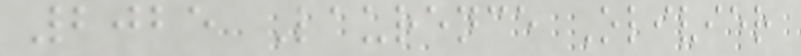2025 Laurence Olivier
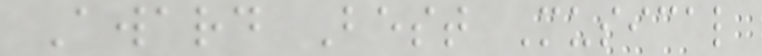Award Best Musical
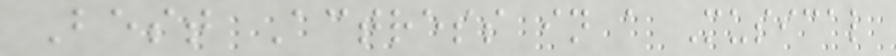Best Actress in a Musical
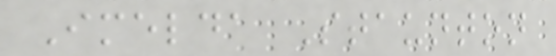Imelda Staunton
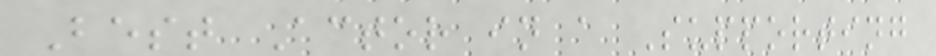Best Actor in a Supporting
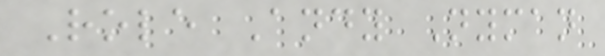Role Andy Nyman
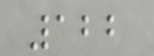122
